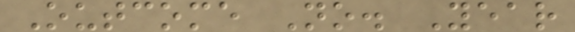Outcome No. Year
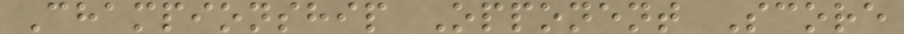Championship Opponent Score
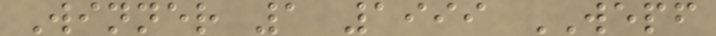Winner 1 1999 WEPF
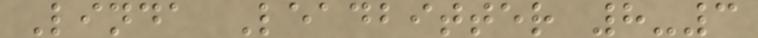Linda Leadbitter 8-3
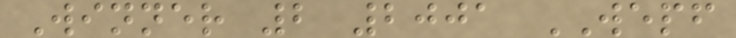Winner 2 2001 WEPF
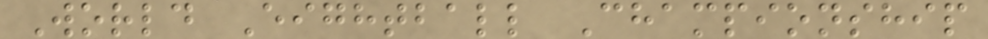World Eightball Championship
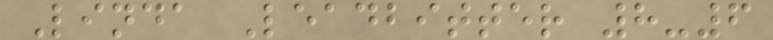Linda Leadbitter 8-6
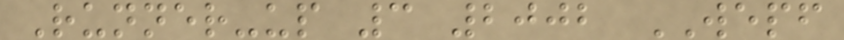Runner-up 3 2002 WEPF
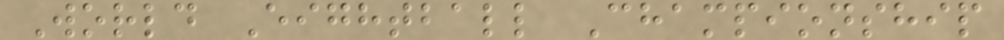World Eightball Championship
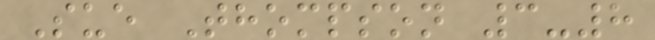Sue Thompson 3-8
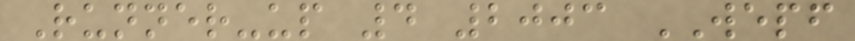Runner-up 4 2003 WEPF
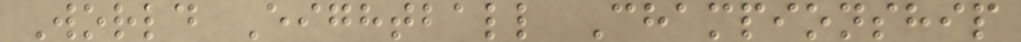World Eightball Championship
